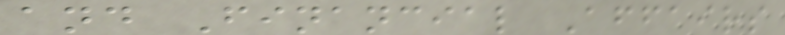and Financial Affairs
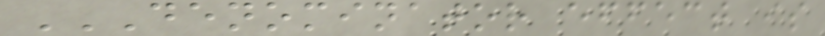DENOMINATOR EFFECT IS
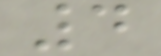4
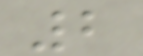2
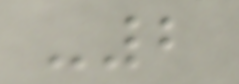-2
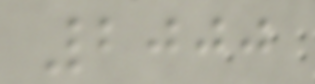2000
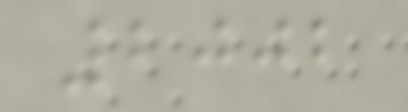2002
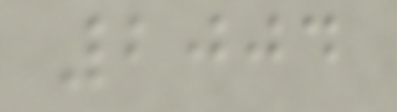2004
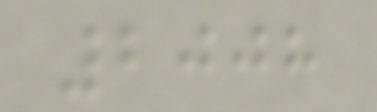2008
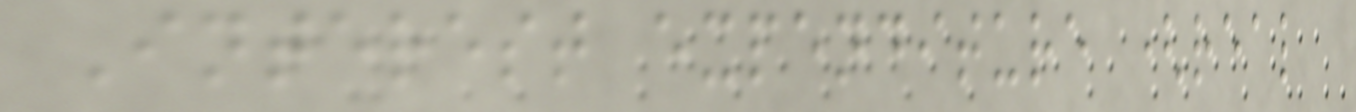Interest expenditure (real
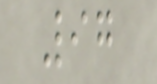97
